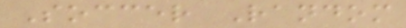Soccer Random
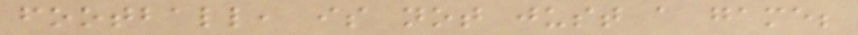football, is not just a game;
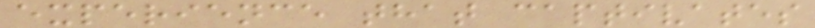experience that captivates
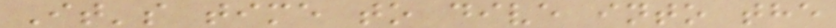It's time to dive into the
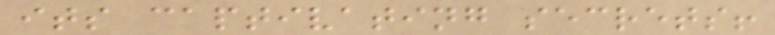its captivating secrets!
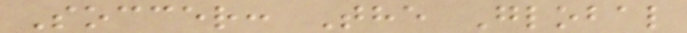Soccer: The Global
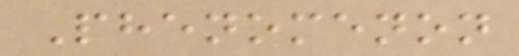Phenomenon
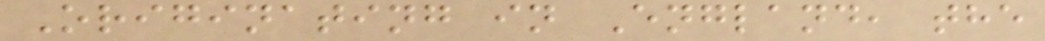Originating in England, the
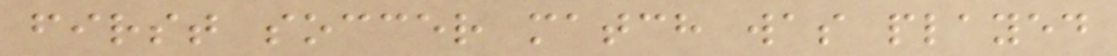first soccer match was played
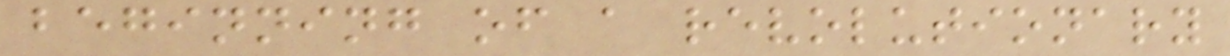beginning of a revolutionary
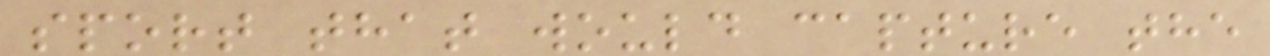sport that would capture the
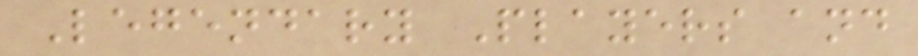Legendary Players and
